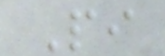Pi
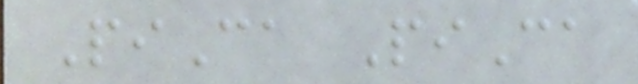PiCa PiCa
